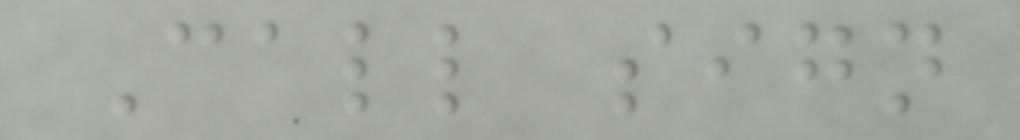Call sign
